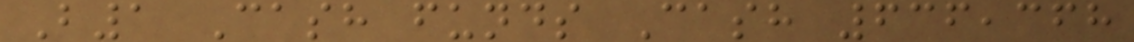B1 Cash funds Cash 636,368
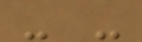- -
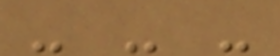- - -
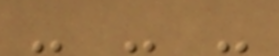- - -
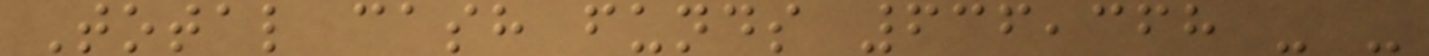Total cash funds 636,368 - -
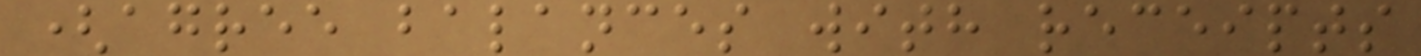(agree balances with receipts
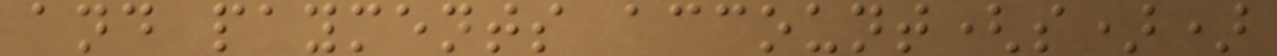and payments account(s))
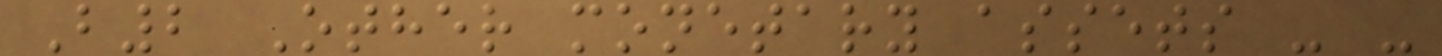B2 Other monetary assets - -
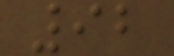92
